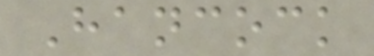Hancock
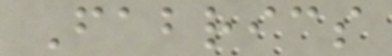Fabrics
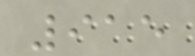915
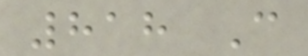818 C
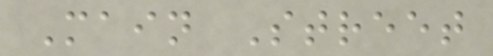Main Street
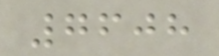7608
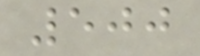500
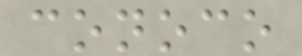conoco
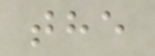the
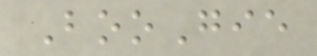BooGie
